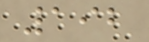192
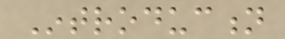Introduction
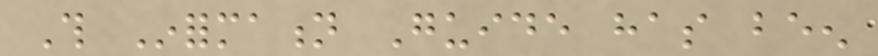This Information Guide has been
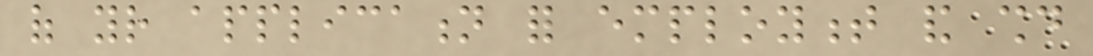of your application for employment and should
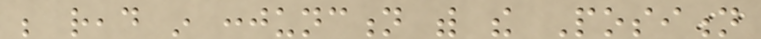be read in conjunction with the Position
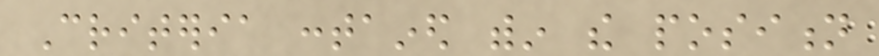Criteria contained within the position
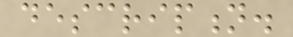description.
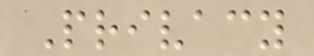Privacy
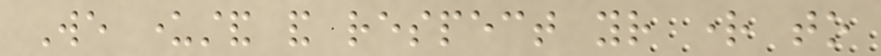We understand and respect your right to
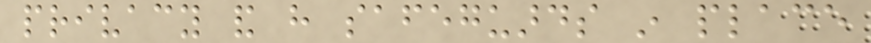privacy and have safeguards in place
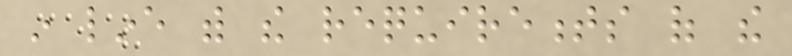in line with the requirements of the
